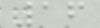16
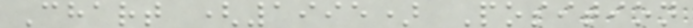Chart (1995) Position
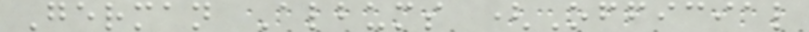German Albums (Official
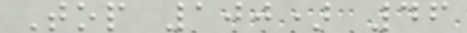Top 100) 46
